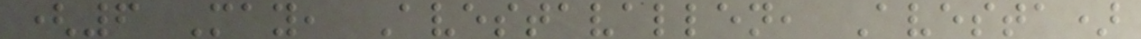(6 May, Avestavallen, Avesta)
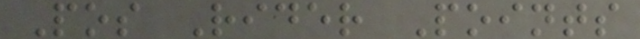Pos Rider Points
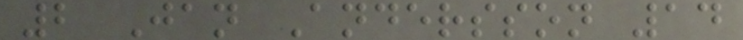2 Jan Andersson 14
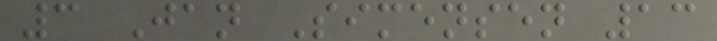3 Jan Simensen 13
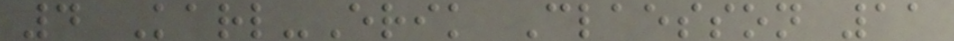4 Karl-Erik Claesson 11
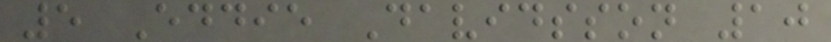5 Eddie Davidsson 10
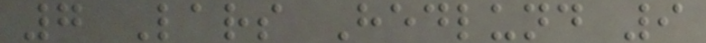7 Lars Hedlund 9
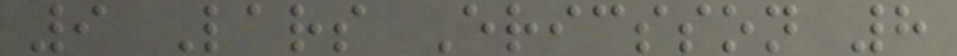9 Lars Ericsson 8
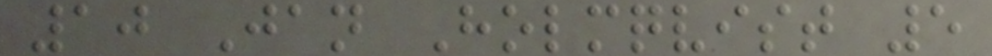10 Jan Holmqvist 5
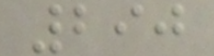290
